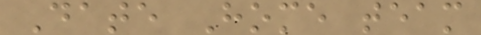Date Home team
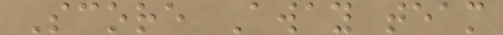Score Away team
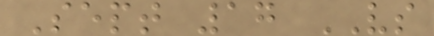Sept 17 VS
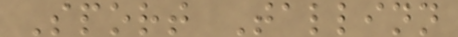Sport Tallinn
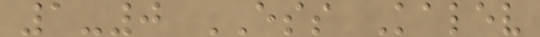1-0 ESS Kalev
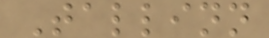Tallinn
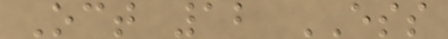Oct 12 ESS
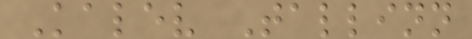Kalev Tallinn
